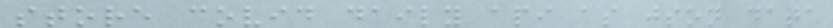store covid daily api as json data
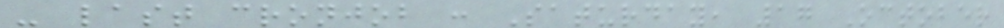- last cronjob : Saturday, 17 October
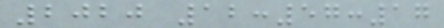2020 12:57:17
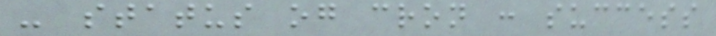- status og cron : success
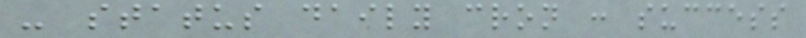- status daily cron : success
